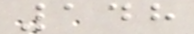148
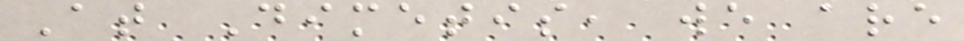At Dimetis, we are
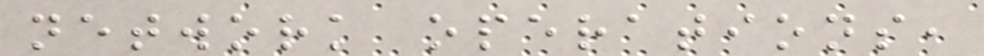network operations,
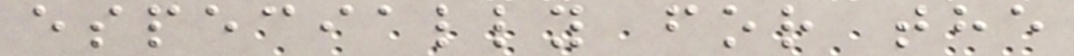especially for the
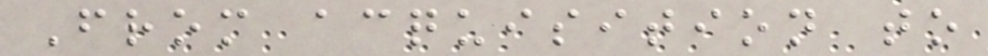From acquisition to
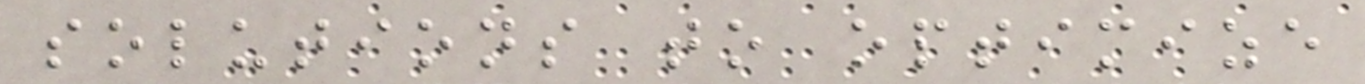solutions to optimize
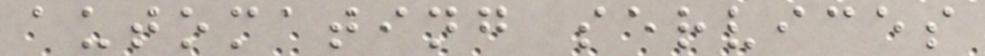automating services
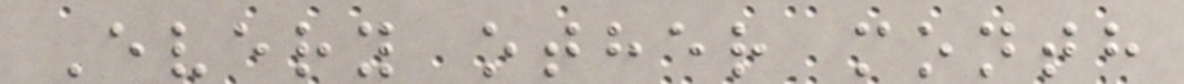Every other month
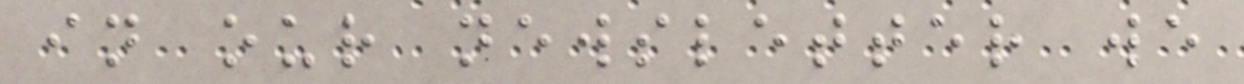in our newsletter we
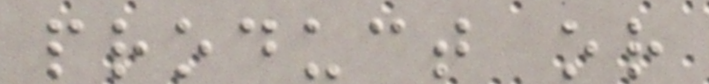product or
